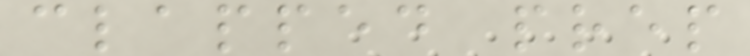clapped prep
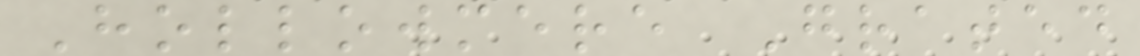Hollowmere Grated
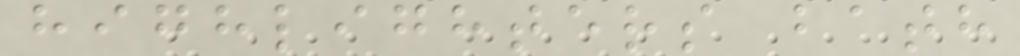highlighters bath
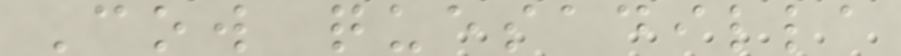Cow quesadilla
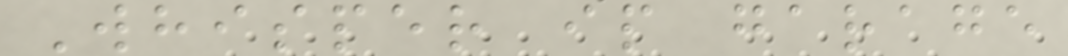Whisper ip garage
